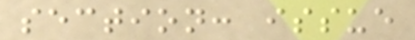section: issue
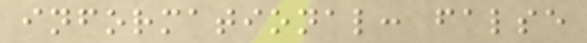informational: false
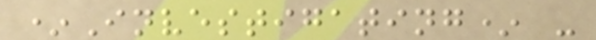*Investigating* -
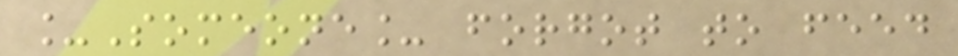_Someone_ forgot to feed
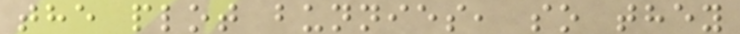the plot bunnies, so they
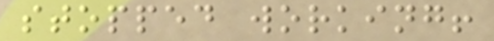stopped working!
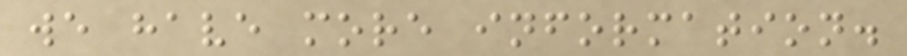we have more information.
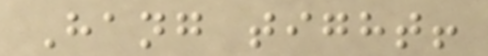Hang tight!
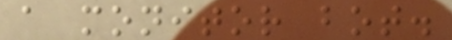a monitor bot.
